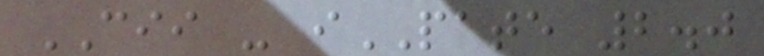CII - iPATE 2.0
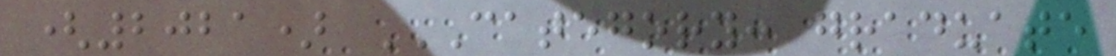(2021) CATEGORY: GRADUATE
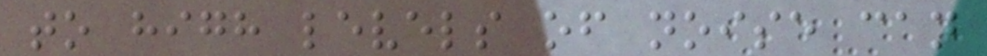to high levels of noise can
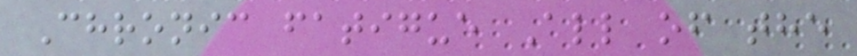Chronic fatigue All of the
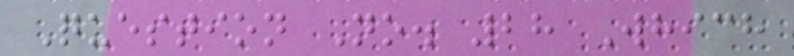Question No. 28 Which
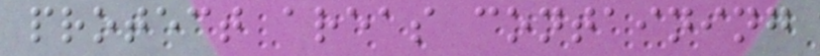protect areas containing
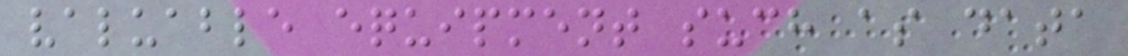valuable equipment such as data
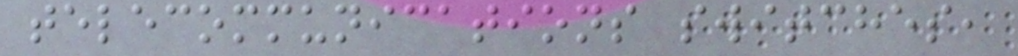telecommunications switches,
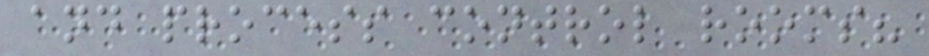and process control rooms?
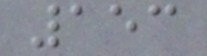153
